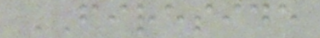FIRESIDE
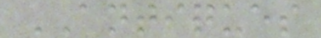ANTIQUES
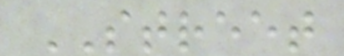STREET
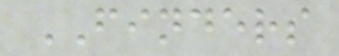FINDERS
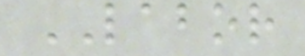LABOR
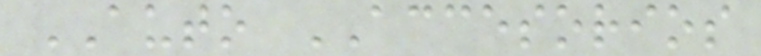AUTO ACCESORIOS
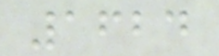1624
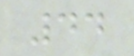44
